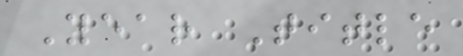Year Title
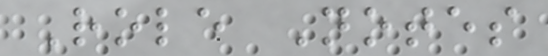Role Notes
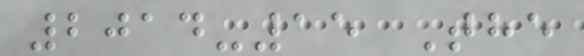2014-15 The
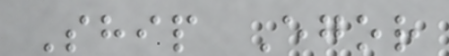Ship Egor
